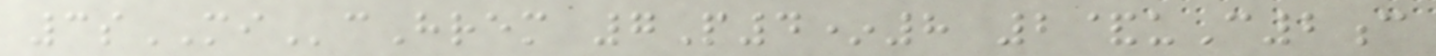3sMIcHrem 7P4*8 2&uC2c
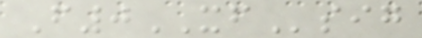F0XFsig
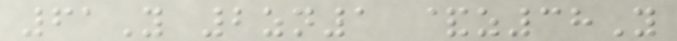61Y 2zn1 &z38Y
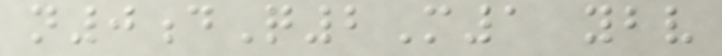n0dQ2M1 ybv
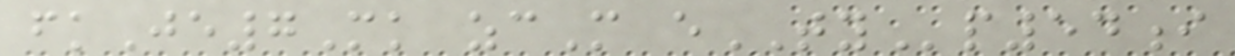fkJe7Mk zcM eTYp54i
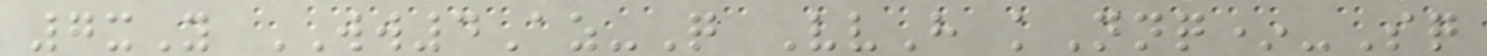7xY WW4Az-Q VvH kNnq*-Sq
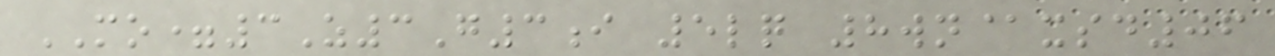MO=3Z3G3i 5lq 8wn@xsd06
